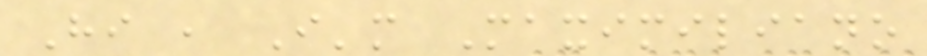Hi , I'm Maximiliano
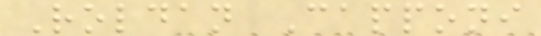Roldan Capponi
